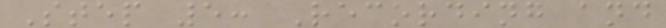Step 5: Recording and
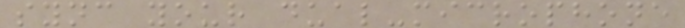sync your dual-microphone
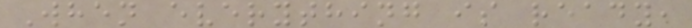When everything is ready,
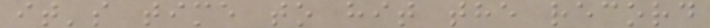it's time to hit the record
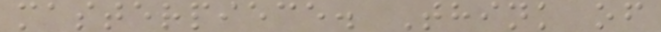masterpiece. Think of
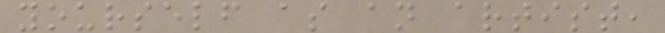yourself as an artist,
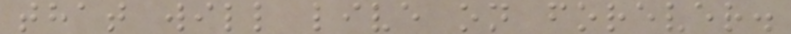that will live on forever.
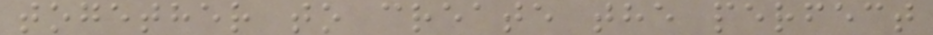together to create the perfect
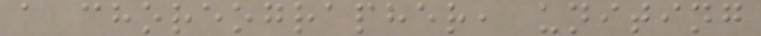a choreographer, uniting
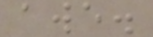awe.
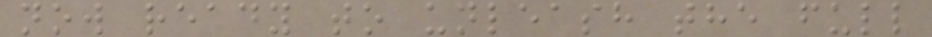now ready to unleash the full
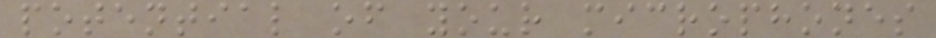potential of your microphones
